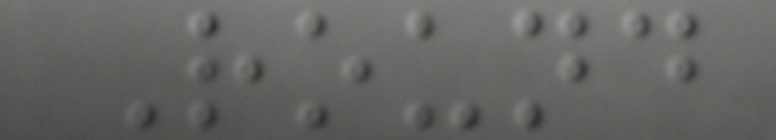Round
